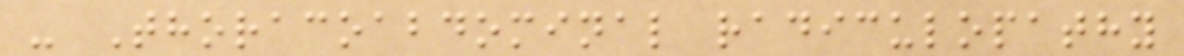- Thoracoabdominal radiculopathy
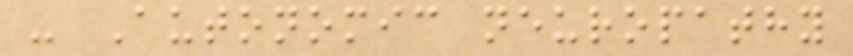- Autonomic neuropathy
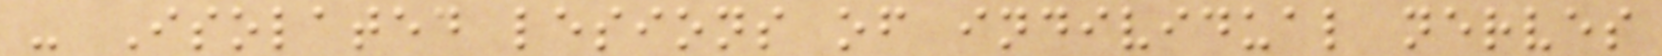- Isolated lesions of individual nerves
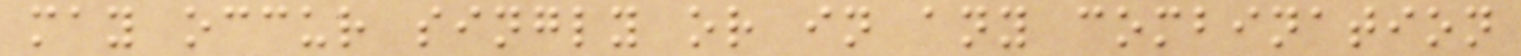may occur singly or in any combination
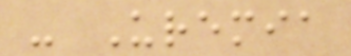- Uremia
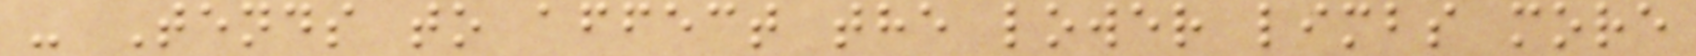- Tends to affect the lower limbs more
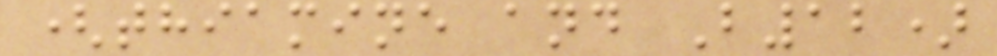(thiamine and B12)
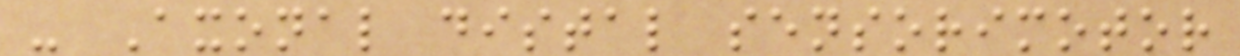- Axonal distal sensorimotor
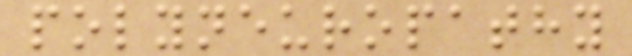polyneuropathy
